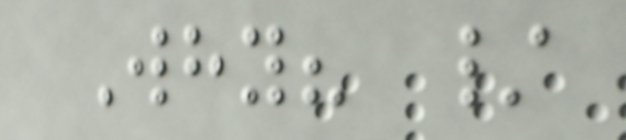Why? /
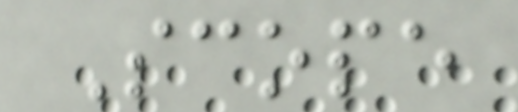Scope
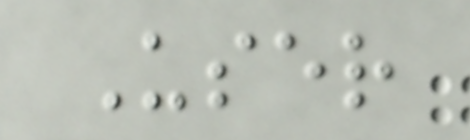User
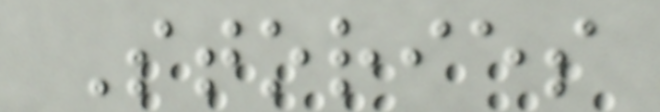Stories
